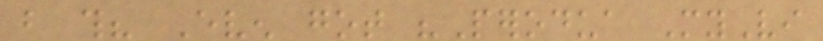but this? Even got "Perodua MyVi
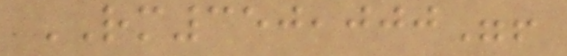RM350,000"!
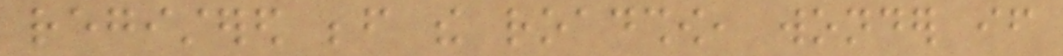registered before the roadshow, wonder if
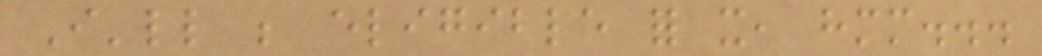I'll be eligible for it, hmm...
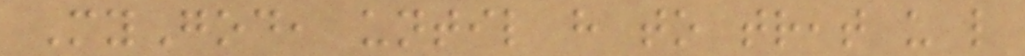MyGod, until have to treat us like
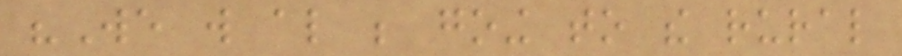"We will also be going to the rural
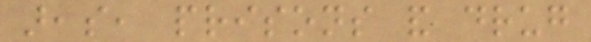areas, prisons and drug
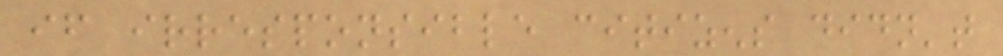if irresponsible citizens didn't
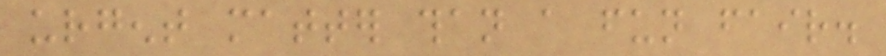urgent matter than a fun fair.
